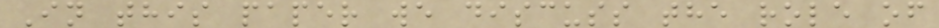In this paper we discuss the role of
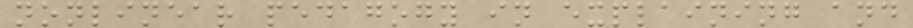nonlinear pedagogy in explaining and
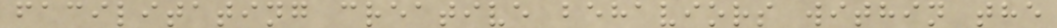facilitating creative behaviors within the
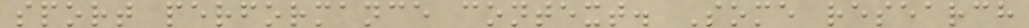sport performance context. Some research
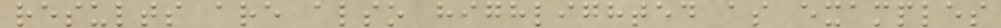results are also highlighted as examples
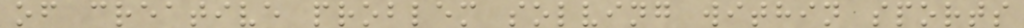of creative problem solving within sports
